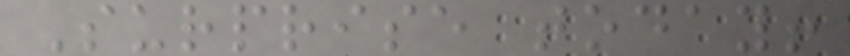Surprise today!
